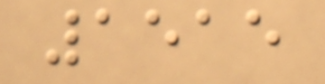1515
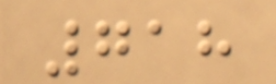718
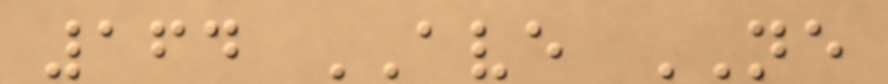164 AVE NE
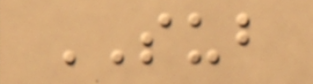SUB
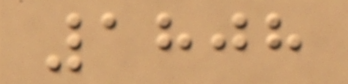1808
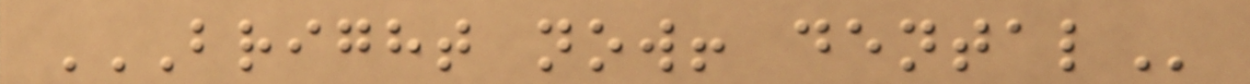BRIGHT NOW! DENTAL
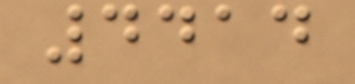4414
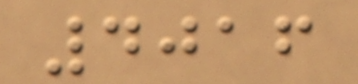4016
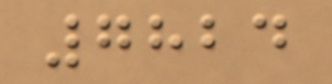7824
